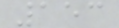153
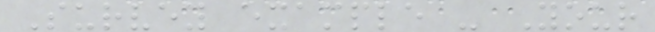Survey example - Your
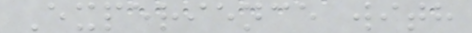Experience with
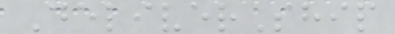DeliverShip
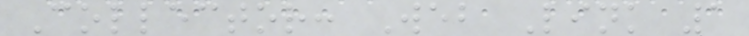Collector: Web Link 1
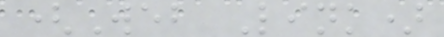(Web Link)
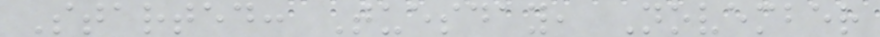Started: Tuesday, November
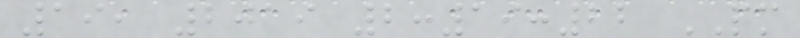19, 2019 2:19:22 PM
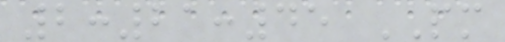2:21:45 PM
